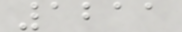1211
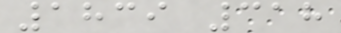1839 318
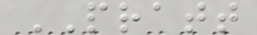PRATT
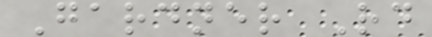Gardner Rd
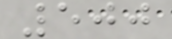500
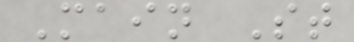Main St
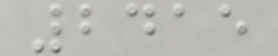2415
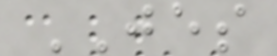JES
